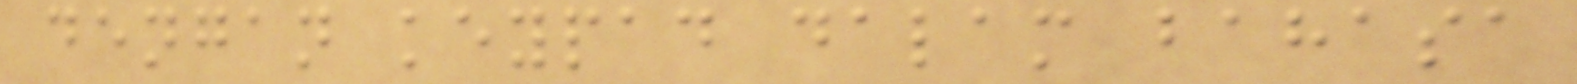dengan keypad dalam bahasa
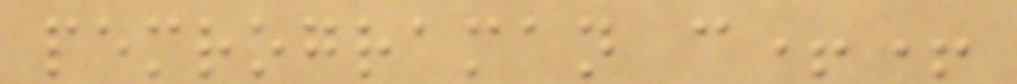pemrograman c++
